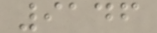9146
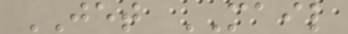JET MAIL
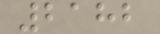2182
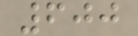600
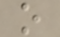o
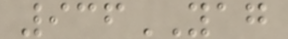936YAG
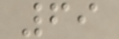69
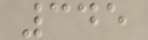345
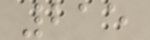215
